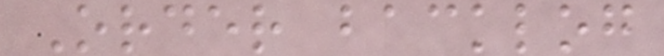Order backlog
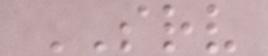SRV
